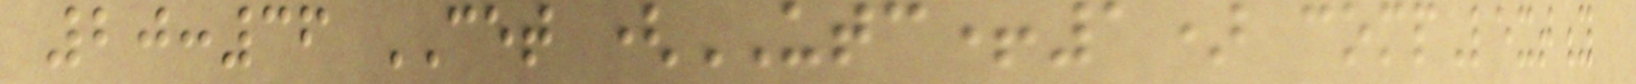20:36 CET (UTC+1) compLextity
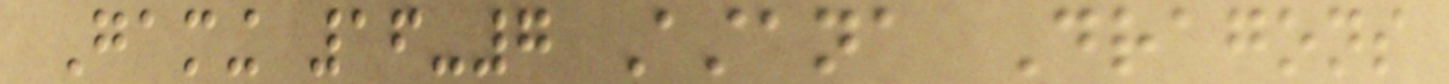Gaming 16-7 Astana Dragons
